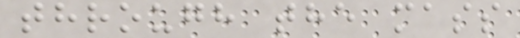through the mass
